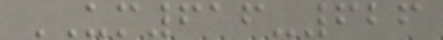UM616-626
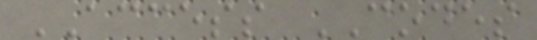ACCESS CODES
